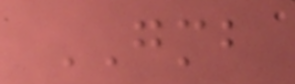GMB
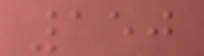150
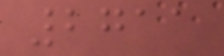2711
